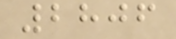2806
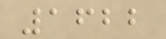1622
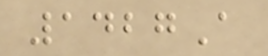1427A
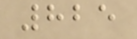825
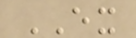EX
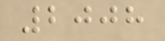2008
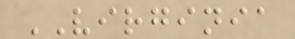VIRGINIA
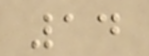14
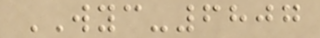WYC-6807
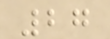27
